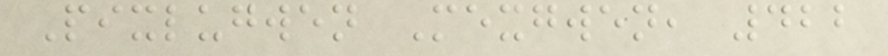Pixlugwen Mexgwen, 422
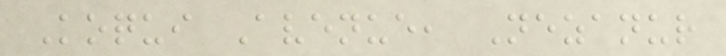Koqui Avenue, Nezanur
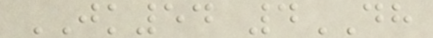JK54 4DH
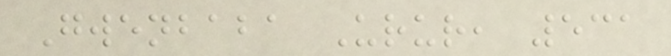Gwenbaba Urur, 531
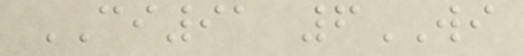CI91 6WI
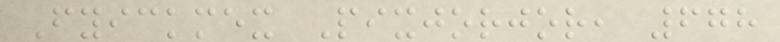Fyickmex Pixjorjor, 678
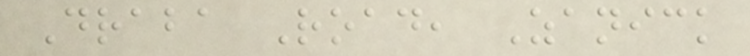Draba Road, Zanick
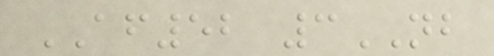AF52 3NB
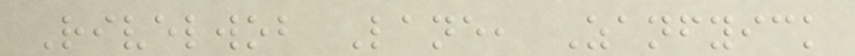Rivelwob Lane, Zanfyick
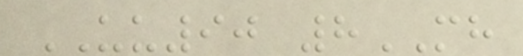UU90 8MH
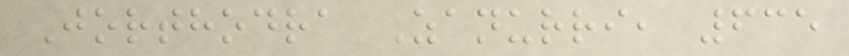Jorthodra Zanurri, 635
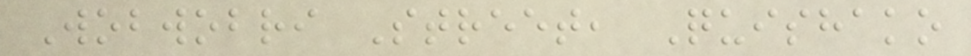Wobwobri Street, Quishako
